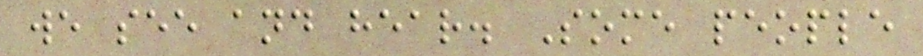we see and hear. Some people
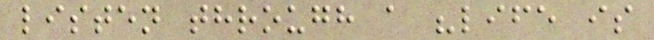listen through a "life is
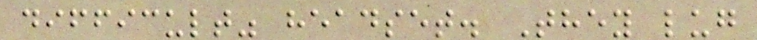difficult" headset. They lug
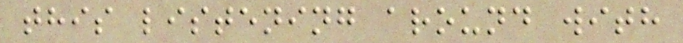this listening around with
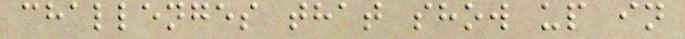challenges that show up in
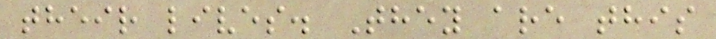their lives. They are this
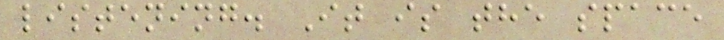listening. It is the space
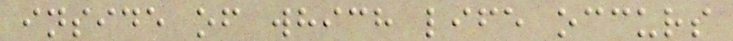inside of which life occurs
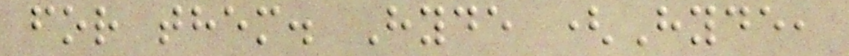for them. Hyde (Hyde,
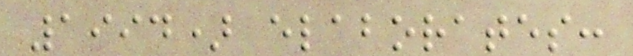1994) elaborates:
